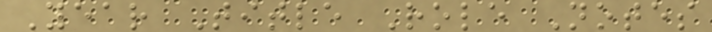Year Title Role Notes
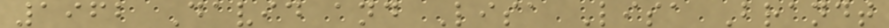1962 David and Lisa Lisa Brandt
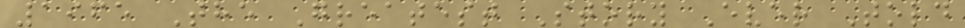1965 The Greatest Story Ever Told
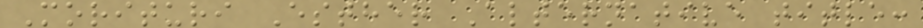Morituri Esther Alternative title:
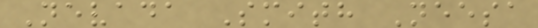Nevada Smith Neesa
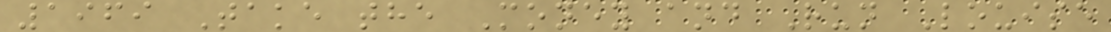1969 Take the Money and Run Louise
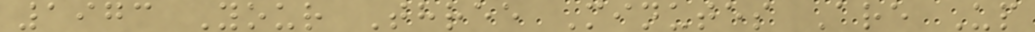1973 Your Three Minutes Are Up
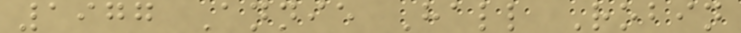1977 Annie Hall Robin
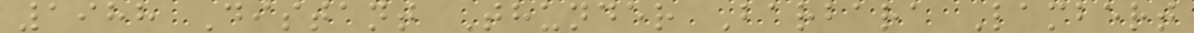1988 Distant Thunder Barbara Lambert
